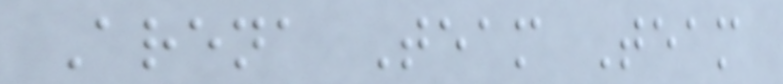Arena Team Team
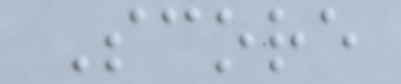Score
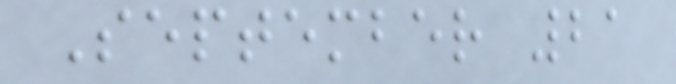September 21
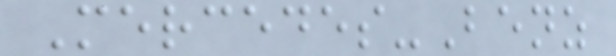Mercedes-Benz
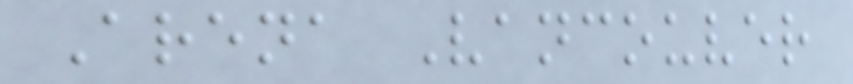Arena Vancouver
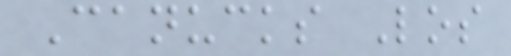Canucks Los
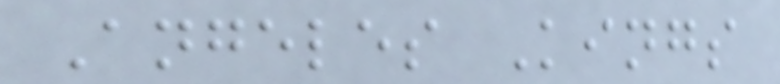Angeles Kings
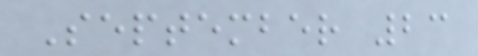September 23
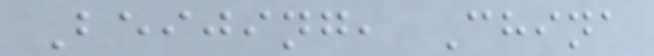Beijing, China
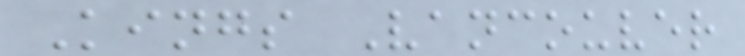Kings Vancouver
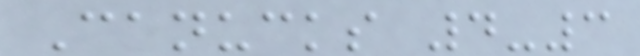Canucks 4-3
